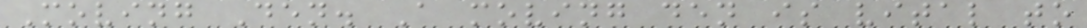Moving Den. A moving den is vital to
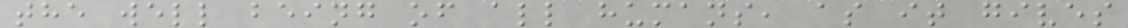the well being of all humans, as it gives
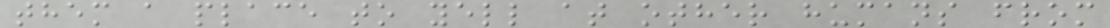them a place to yell at other humans from
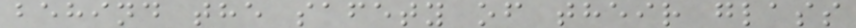behind the safety of their glass
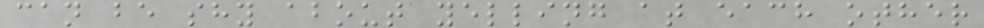can be shy about yelling at each other
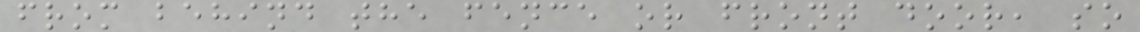from behind the fence or front door, so
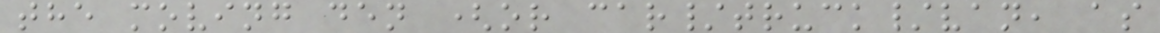the moving den (or car/truck/van, as
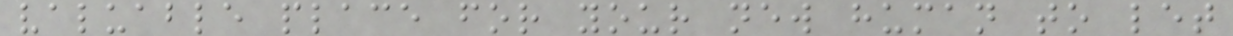valuable place for your new human to let
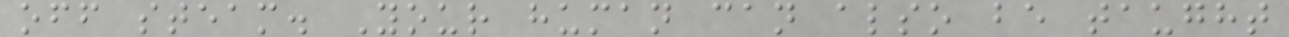off steam. Your human can also be taught
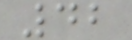42
